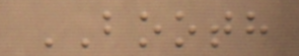BOOTH
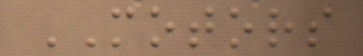MOTORS
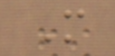M
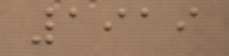1919
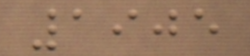1905
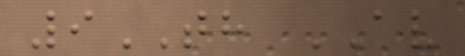9TH AV
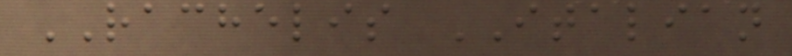RACHELIS ITALIAN
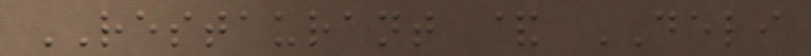RESTAURANT & DELI
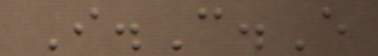I.C.E
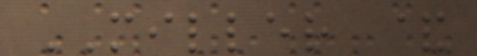MILLER &
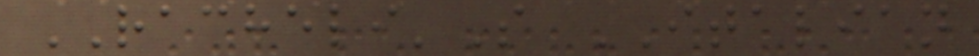RACHELI'S ITALIAN
